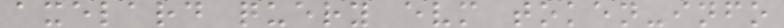axelard query evm token-info
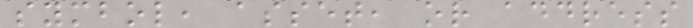symbol, asset, or address
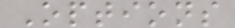Options
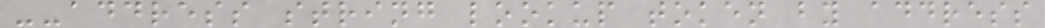--address string lookup token by address
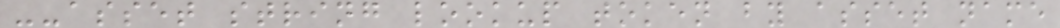--asset string lookup token by asset name
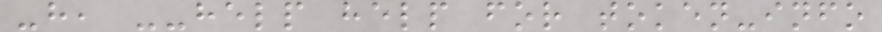-h, --help help for token-info
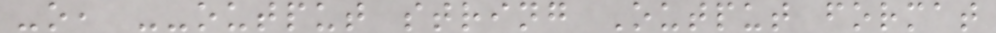-o, --output string Output format
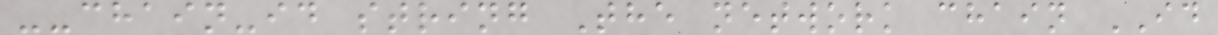--chain-id string The network chain ID
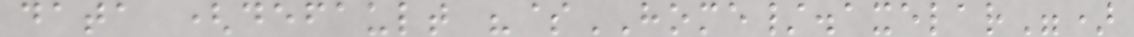data (default "$HOME/.axelar")
